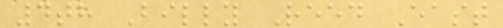4th Billy Reed East
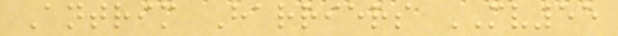Antrim Harriers MV55
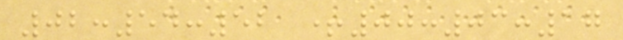02:54:52 +00:03:17
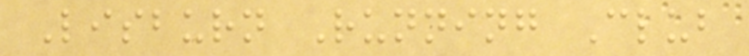Lisburn Running Club
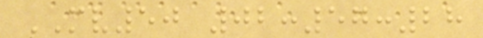MV50 02:57:28
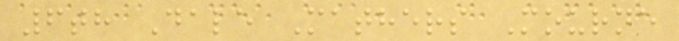6th Dale Mathers Mourne
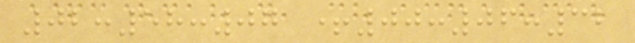02:58:07 +00:06:32
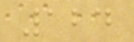124
